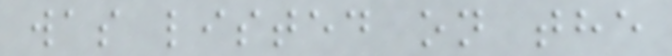was listed on the
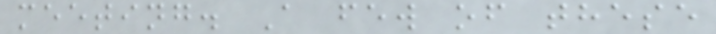meeting. A few of these
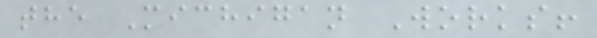the Michigan Works!
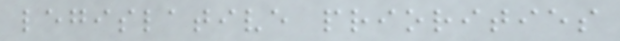legislative priorities
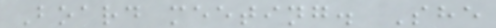Board meeting. She
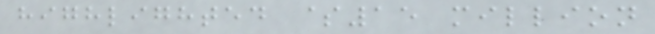highlighted $15 million
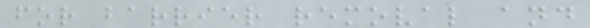for barrier removal and
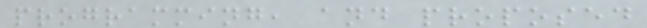programming, and proposed
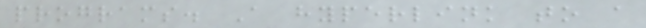programs. A hyperlink to a
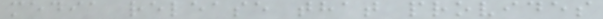media release that provides
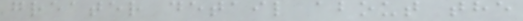greater detail about the
